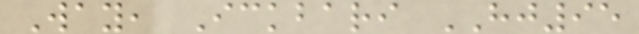Way, Ickbari HJ95
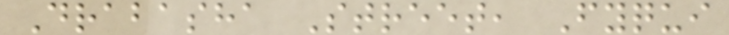Drabasha Street, Fyqui
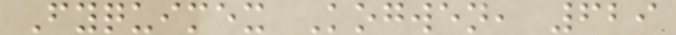Fyquimex Kogwen, 629
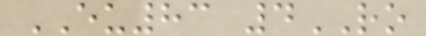EU83 4RO
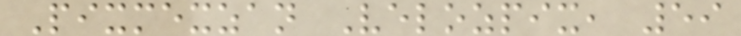Pixmexzan Velozpix, 59
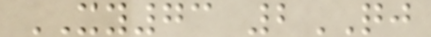XY73 2QJ
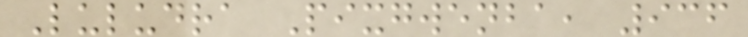Luludra Pixgwenba, 936
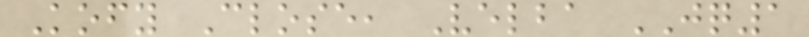Kofy Close, Velba JQ1
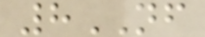8NF
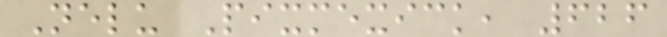Nelu Pixmexick, 626
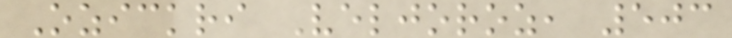Ozickri Veljoroz, 503
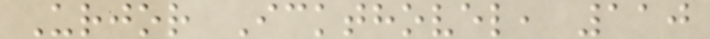Urjor Ickthovel, 110
